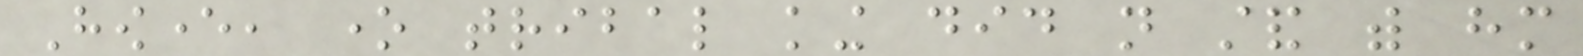However, one tribal king did not stand with him
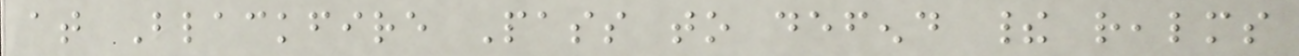at Blackfire Pass to defend their realms
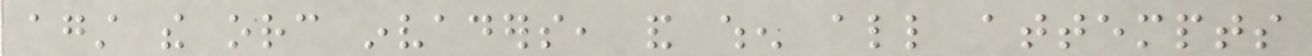against the orc invaders, and when all attempts
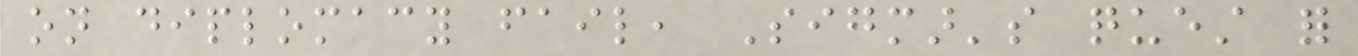on diplomacy fail, Sigmar's quest for
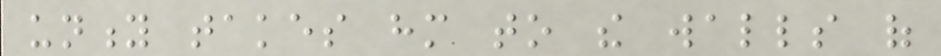unity takes him to the walls of
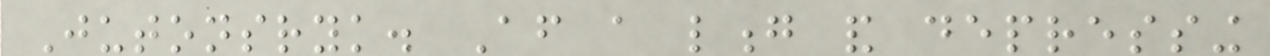Jutonsryk. After a long and depressing
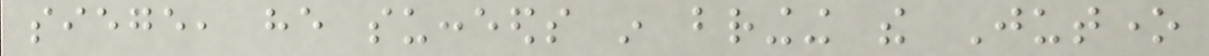siege, he succeeds in bringing the Jutone
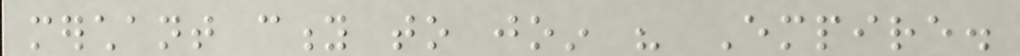merchant city to join his Empire.
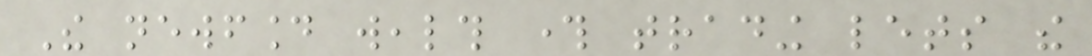The newfound wealth through trading lets the
